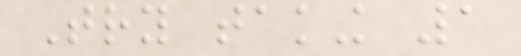Try taking 1
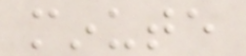minute
